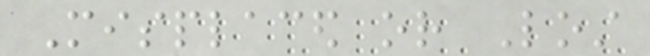Misplaced or Lost
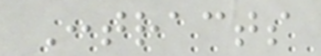Contracts
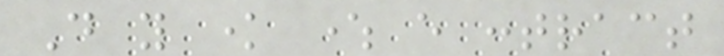Do you know where every contract
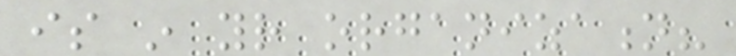is in your organization?
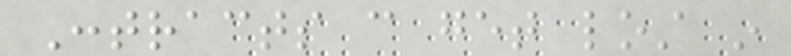Contracts can get lost in
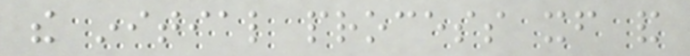the initial process itself and
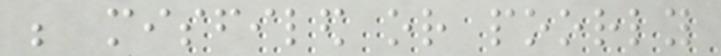be misfiled or poorly
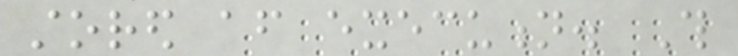stored after execution. This
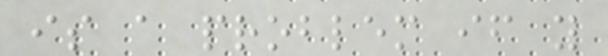is a problem if you
